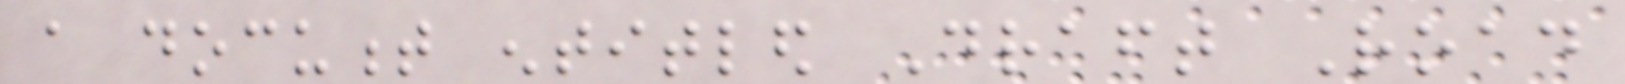a document entitled Draft Road
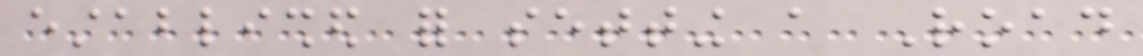established for setting a Road
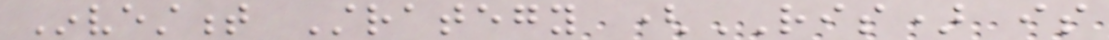Investment Strategy (RIS) is
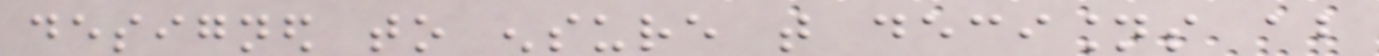designed to ensure that decisions about
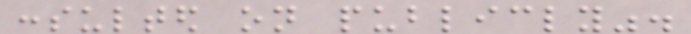consulted on publicly".
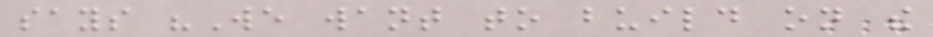says "We want to build on the
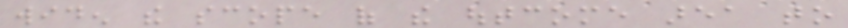widen the scope of the outcome area to
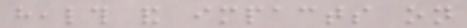health and impacts on
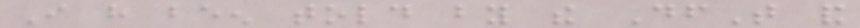I have been told by the DfT and
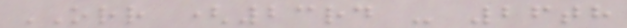ORR (23rd - 26th
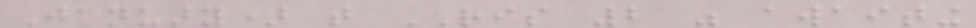January) that RIS 2 was awaiting
